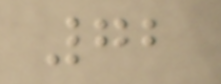72
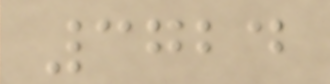3724
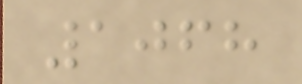1068
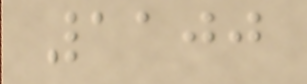1100
